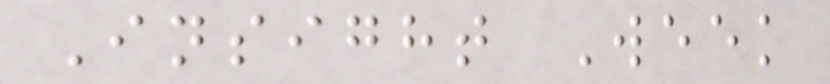Insight Week
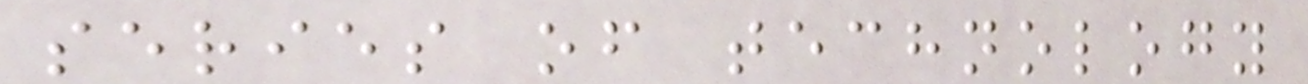series of technology
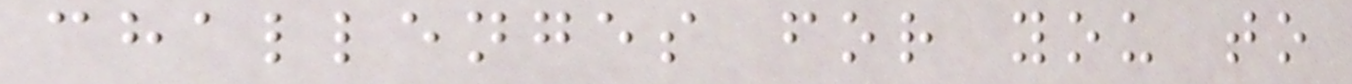challenges for you to
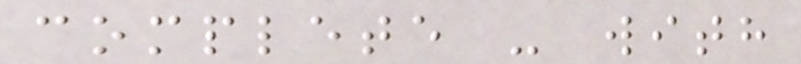complete - with
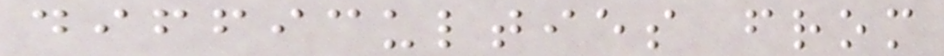difficulties from
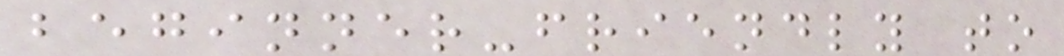beginner-friendly to
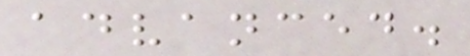advanced.
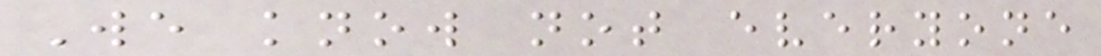We know not everyone
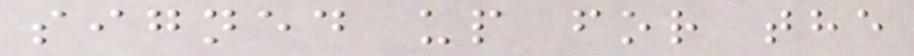signed up for the
